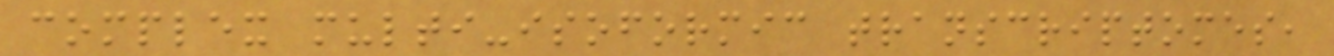complex multi-isoformic transcriptomes,
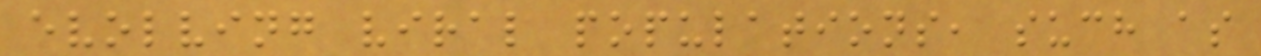evolving viral populations, such as
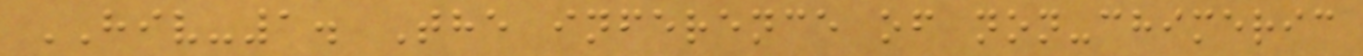HIV-1. The inference of non-chimeric
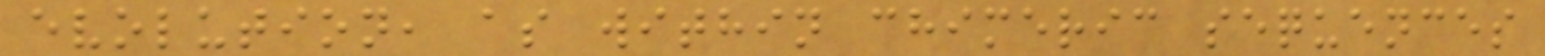evolution, as within chimeric sequences
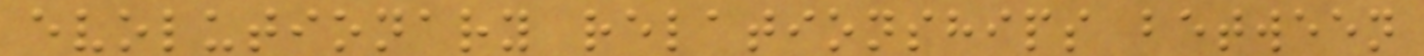evolutionary relationships between
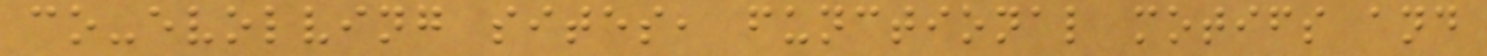co-evolving sites, functional motifs and
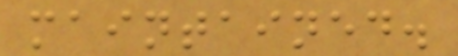maintained.
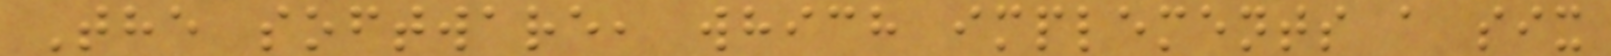The software, which implements a six
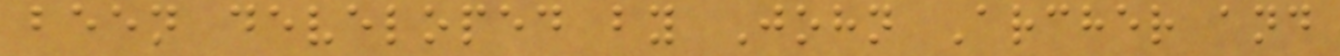been developed by John Archer and
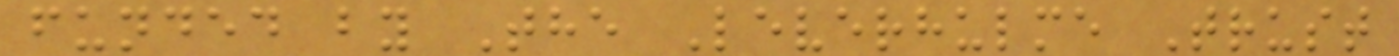funded by The Leverhulme Trust
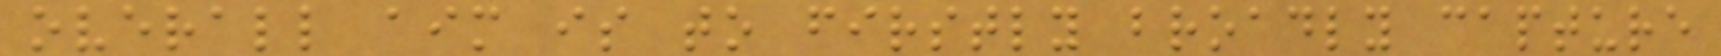overall aim is to firstly broadly capture
